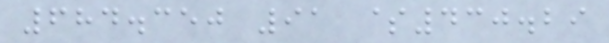684.350 91 $430.29
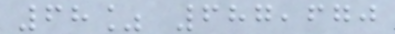68% 687,670
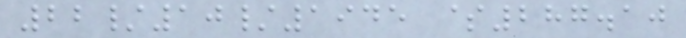22/10/1945 $287.10
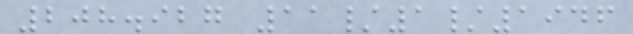208.927 11/1/1946
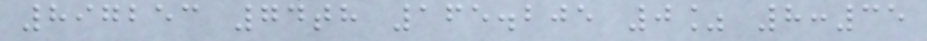897253 74th 165.205 0% 8:35
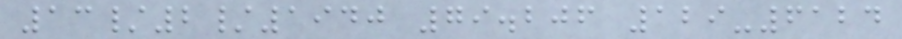13/2/1940 79.206 129-6124
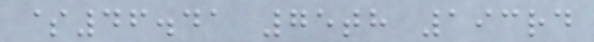$46.41 75th 193rd
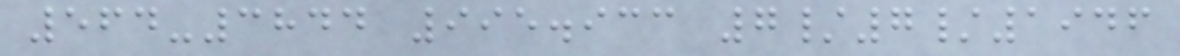564-3844 995.933 7/7/1946
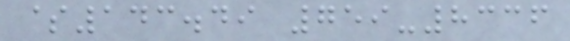$143.49 759-8336
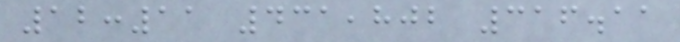12:11 431,802 316.11
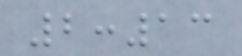2:13
